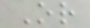Or
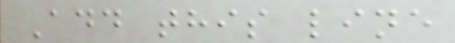Add this line
